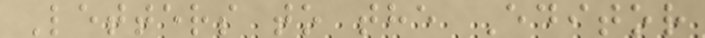Letters to the Editor
